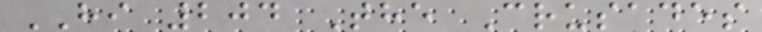HI 204 The Crusades
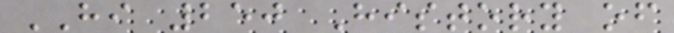HI 250 History of
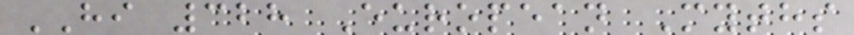HI 328 European Myths
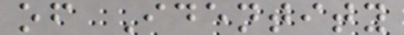of Identity
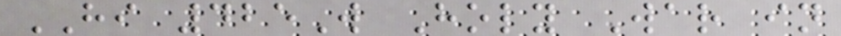HI 425W Holy War in
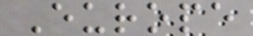Europe
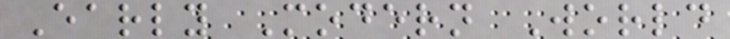Early Modern World
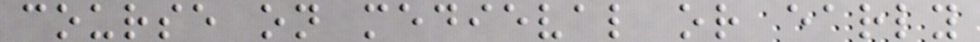course on medieval or early
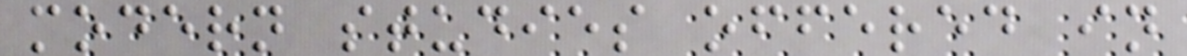modern studies offered in
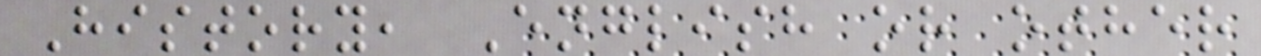History, English or other
